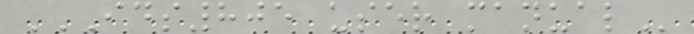IDS805 USER MANUAL
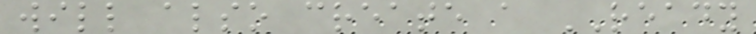will also create a READY
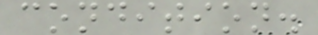condition.
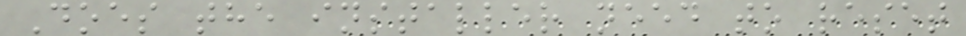Does the installer need to reset
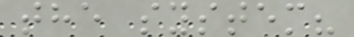the system?
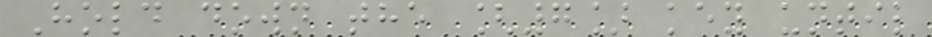Hold down the [7] key until
